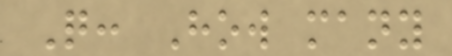Q: How many
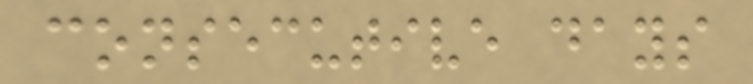consecutive days
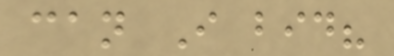can I bid?
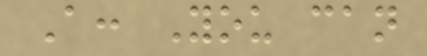A: You can
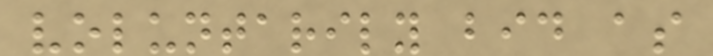voluntarily bid as
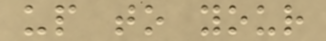up to your
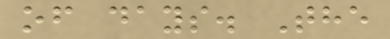of days. The
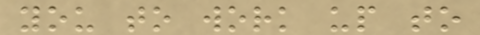you to work up to
